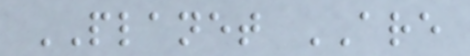PLANET ARE
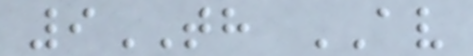9TH AV
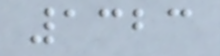1323
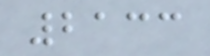2133
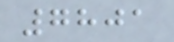7801
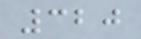320
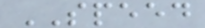SPEED
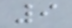9
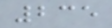235
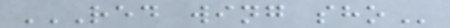RED WING SHO
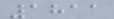1811
